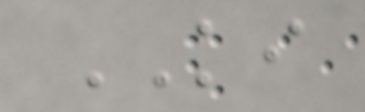KI
